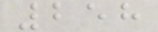258
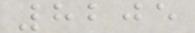8205
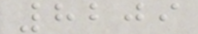8209
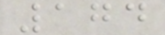174
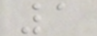1
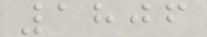1806
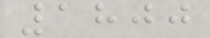1800
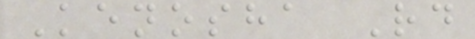Kenosha Rd
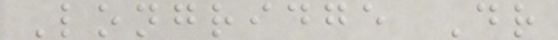Longridge Dr
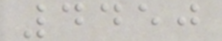4450
